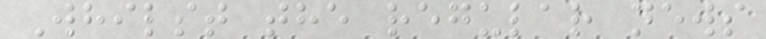Whilst the regular news
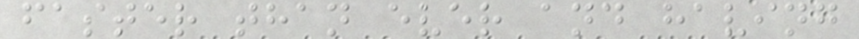faster than ever and having
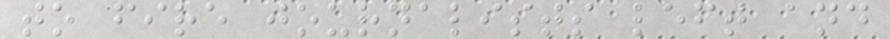to fire journalists left and
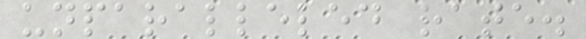unparalleled rate.
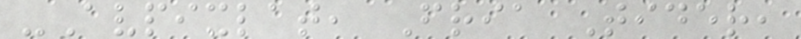-Avpixlat, Fria Tider,
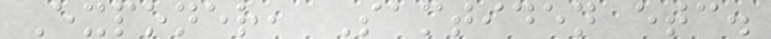Exponer, Samtiden etc.
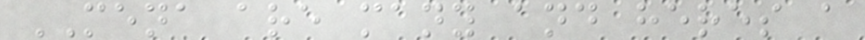MENA are many and heres a
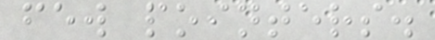few pointers.
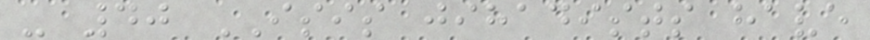- 40 ISIS jihadists have
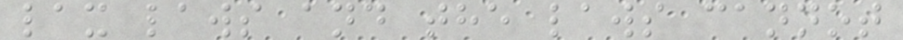lax laws and the laws cannot
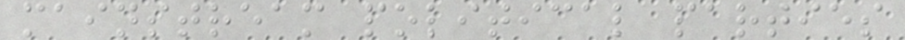mainstream political parties
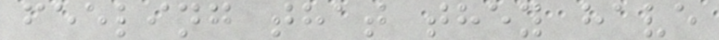feeling that they have
